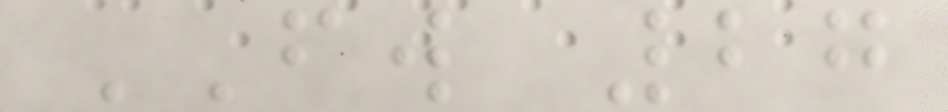FW 27
